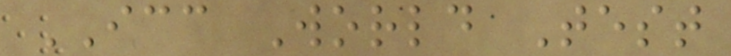ICC World Test
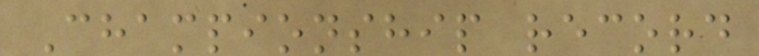Championship record
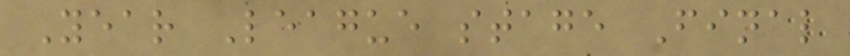Year League stage Final
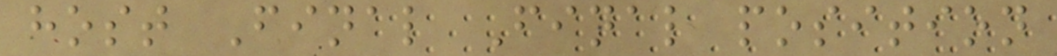host Final Final position
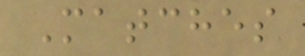Matches
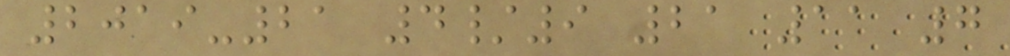2019-21 4/9 21 11 7
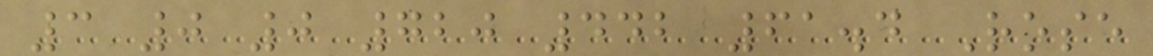3 0 0 720 442 61.4 Rose
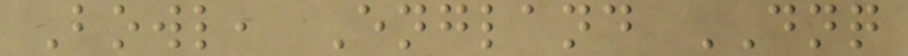Bowl, England DNQ
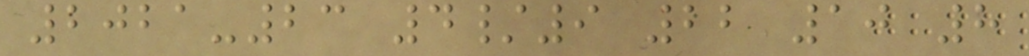2021-23 4/9 22 10 8
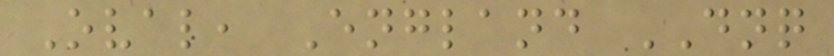Oval, England DNQ
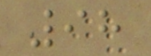98
